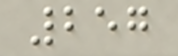257
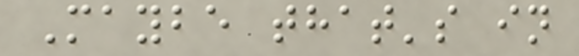Maybe that's in
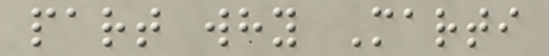part why Marti
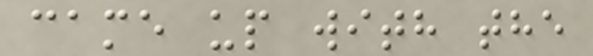came up with the
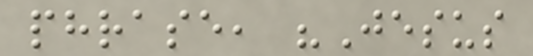phrase, "Jesus
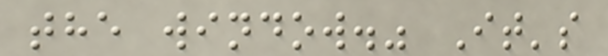the window." It's
